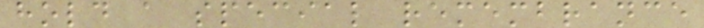hold a special remembrance
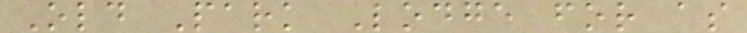Old Park Lodge for as
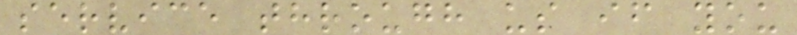service through us if you
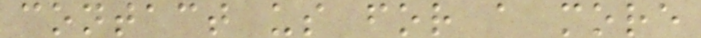contact us for a more
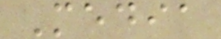Media
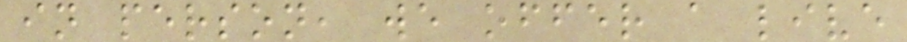in person, we offer a live
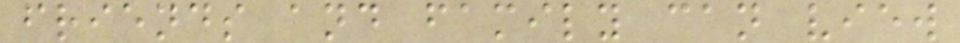friends and family can view
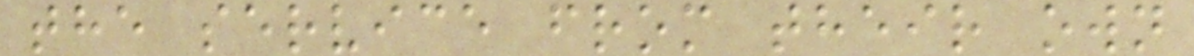the service from their own
